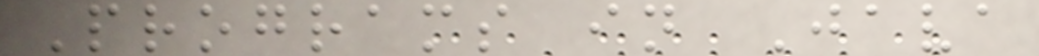Programs in Java
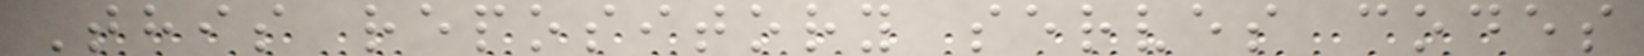This repository serves codes
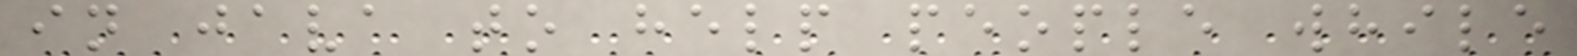in java to help people while
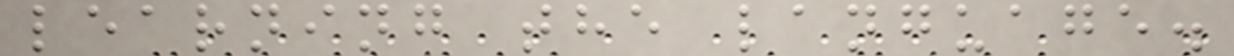learning the language.
